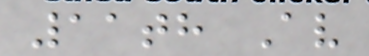11th Av
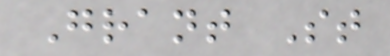Grant St
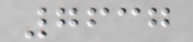7637
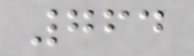764
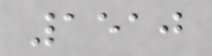1510
